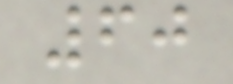60
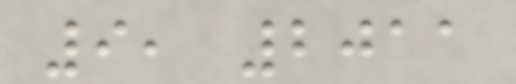9, 2011
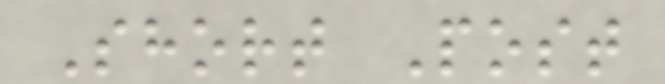Short Post
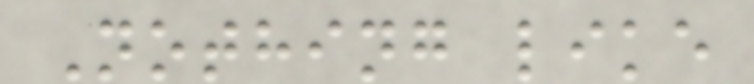Nothing like
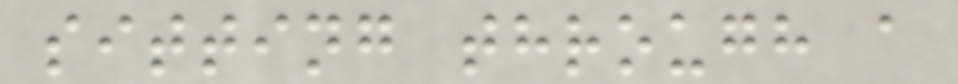sitting through a
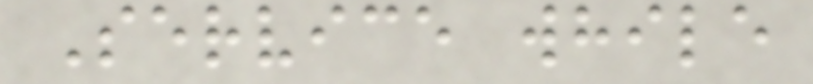Service while
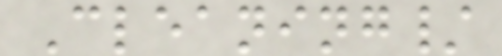Cleaning/
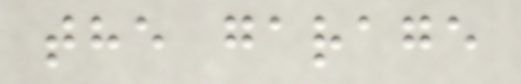the garage
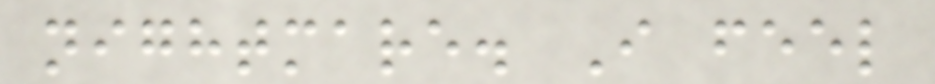nightmare. I feel
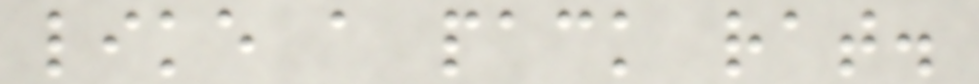like a pack rat.
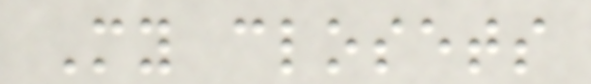My closets
